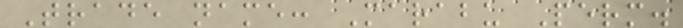Trade name: Marabu Perm.
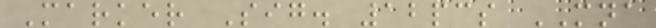Marker Sig. 12pcs MNA
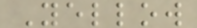Yellow
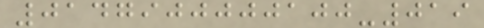0147900000100-019
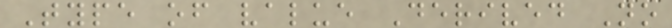Type of value Derived No
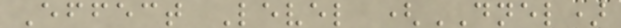Effect Level (DNEL)
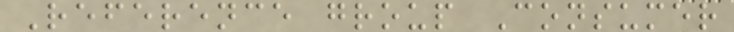Reference group Consumer
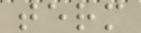term
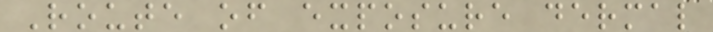Route of exposure dermal
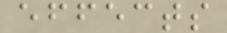effects
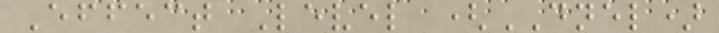Effect Level (DNEL)
